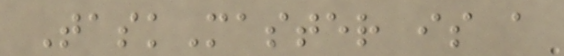TaskMaster is a
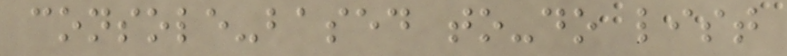console-based to-do list
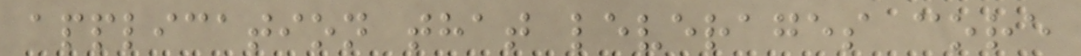application that leverages core
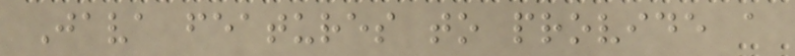Java features to provide a
